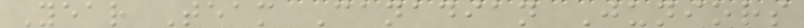Year Team Canadian Juniors
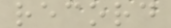record
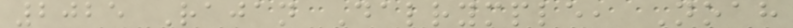2025 Rajan Dalrymple, Noah
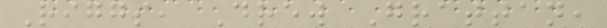Riggs, Drew Grattan,
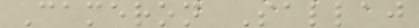Cameron Sallaj
